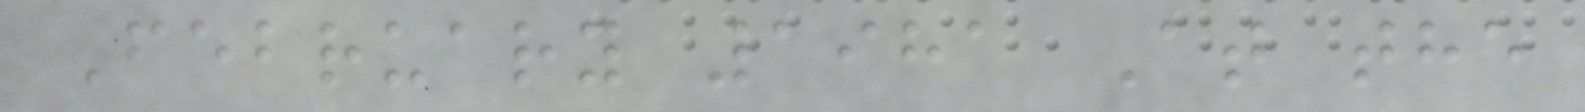February 1981 At the
